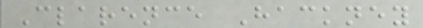Clarence Hackney
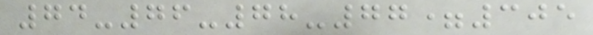74-76-78-77=305
